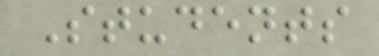Students
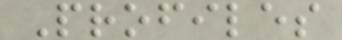Profiles
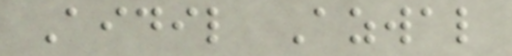Aidil Azwal
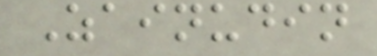Zainudin
